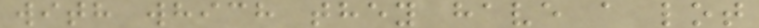with which they have a lot
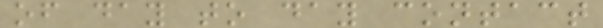of day to day contact
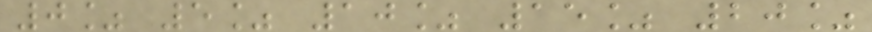0% 5% 10% 15% 20%
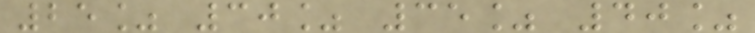25% 30% 35% 40%
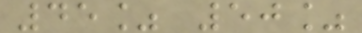45% 50%
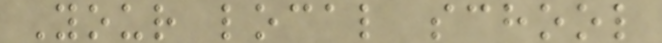Your local school
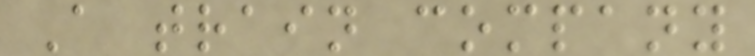A train company
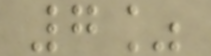7%
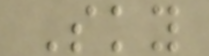Sky
